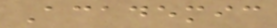Academic
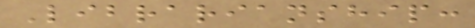Librarianship:
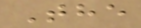The
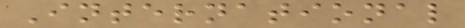International
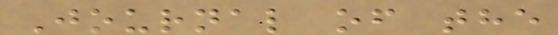Journal of the
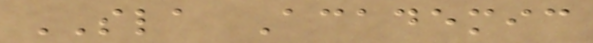SLA Academic
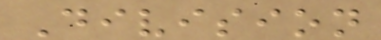Division
